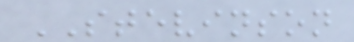STEVINSON
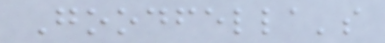Goodfella's
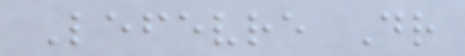Lefevre Dr
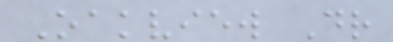Oakview Dr
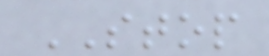STOP
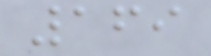169
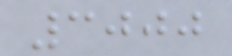3000
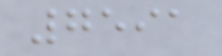7591
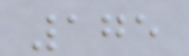175
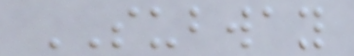SUBWAY
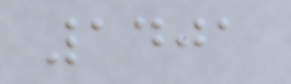1401
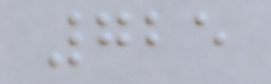725
